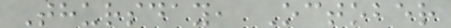Thursday, October
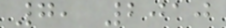7, 2010
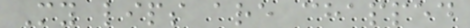My lips are chapped
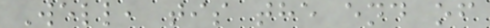Well, tis the end of
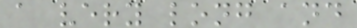a very long and
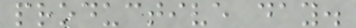productive day.
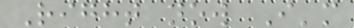Right now I'm
